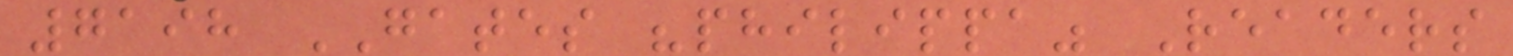7198 GATES "philippa" Readers
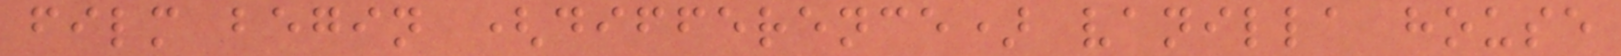film begin (difference) vanilla house
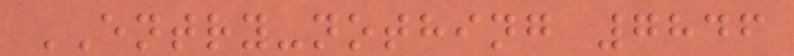ENTRY-nothing 7846
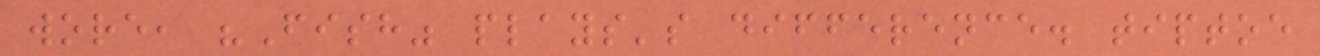wore, "Fish" plays's difference. tiptoe
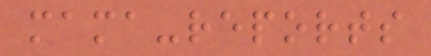mama-reports
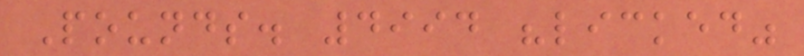Pounds. 4994 "licked"
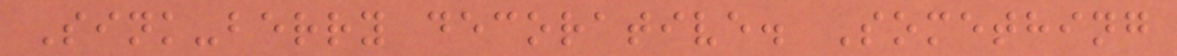Sink-berry decorative. Something
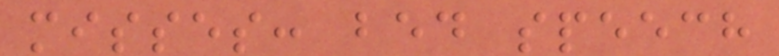misses: bed speech
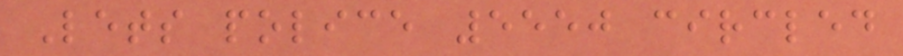Lets police 5550 circled
